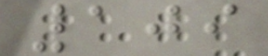109
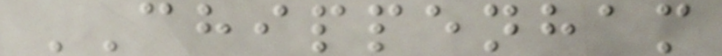CHIPPENHAM
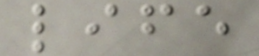life
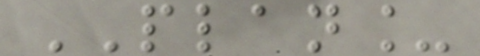PLAN_
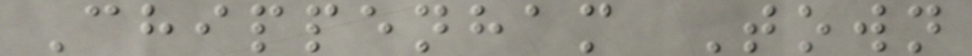Chippenham Town
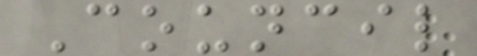Council
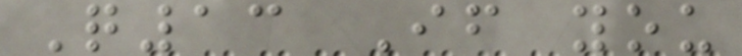Q13 If you
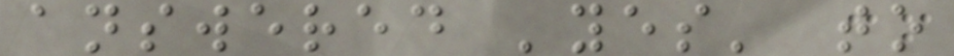answered 'yes' to
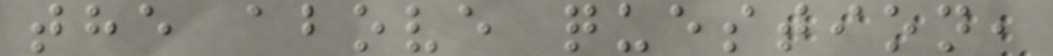the above question,
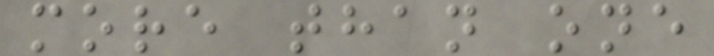more than one
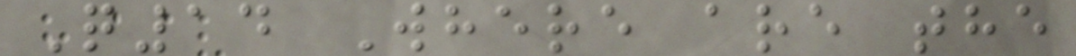Q14 Where are the
